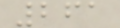261
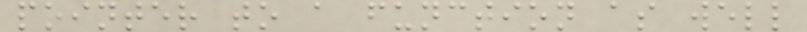pointer to a function as well
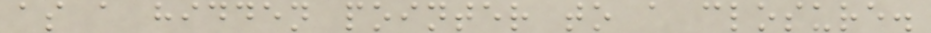as a hidden pointer to a closure.
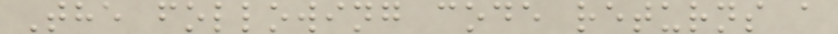The following code returns a
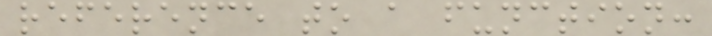reference to a function:
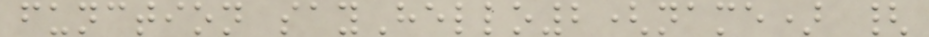function sayHello2(name) {
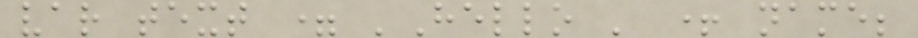var text = 'Hello ' + name;
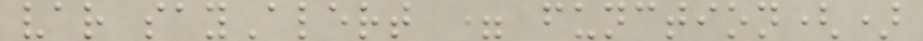var sayAlert = function()
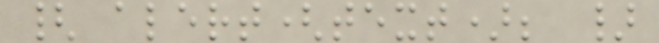{ alert(text); }
